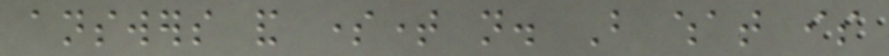answers and sometime not. But what is
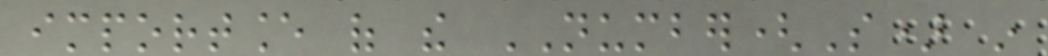importance of the NUMBER(S) in
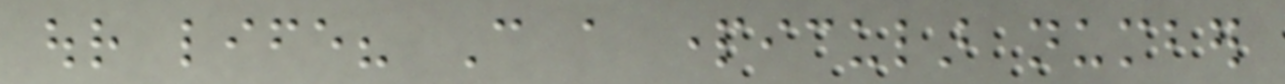our life? Can a particular number
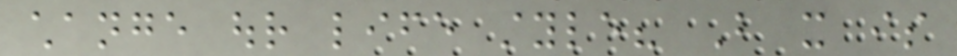change our life style? But it is
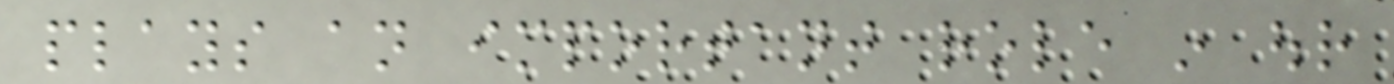plays an important role in our
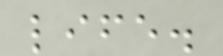life.
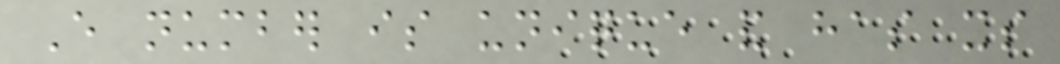Every number is unique and has its
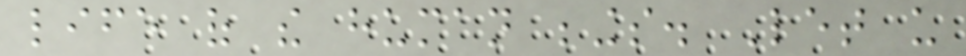life of the human beings. Let us
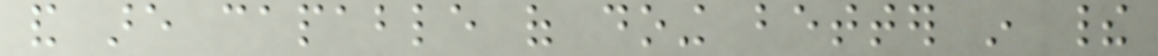and are capable of doing better in their
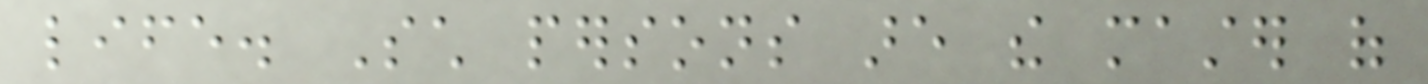life. Such persons are the master of
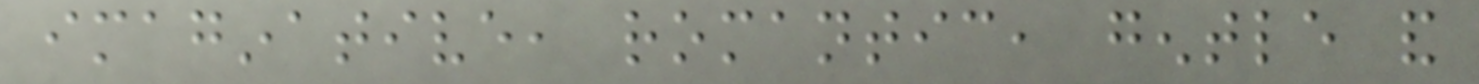imaginative, romantic, gentle and
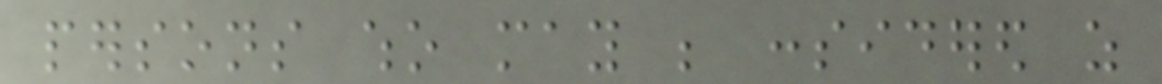persons who may be considered as
